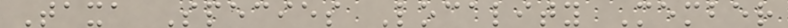Taxa Species Locality Member
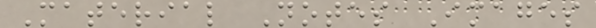Material Notes Images
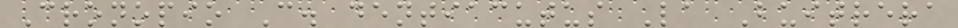Cronopio C. dentiacutus La Buitrera
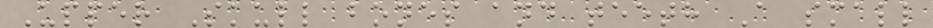Upper Skull bones and teeth A small
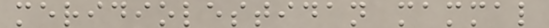meridiolestidan mammal
